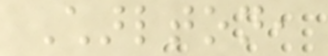Charlton,
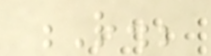R.;
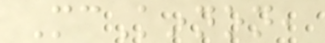McKinnon,
